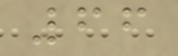66
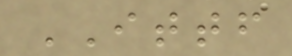ITTF
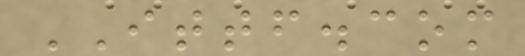ITTF.com
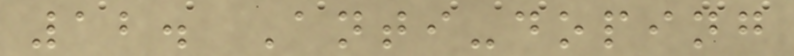12. Anti-doping
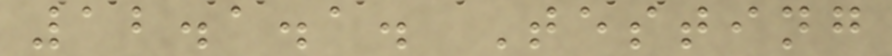12.1.1. Testing
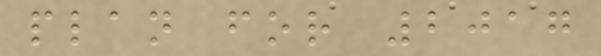plan for 2017
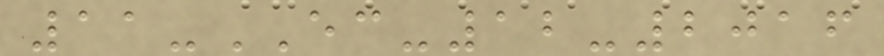11-EC-12-2016
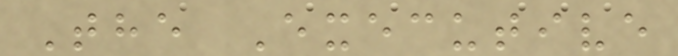The Executive
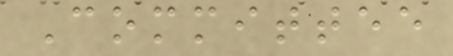Committee
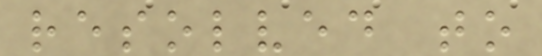resolved to
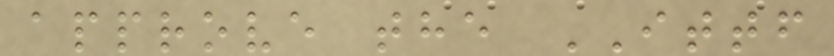approve the ITTF
